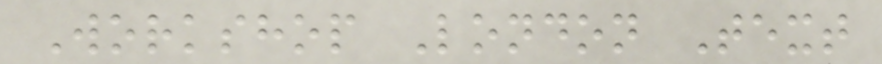Workshop London Text
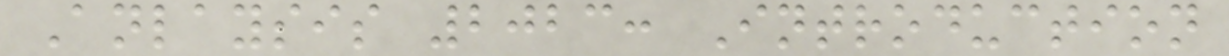Anlaysis 2023: Introduction
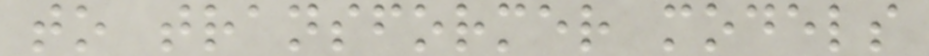to transformer models
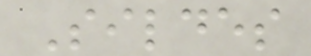Sildes
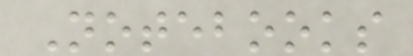Notebooks
